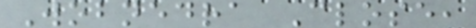Wobnedra Close,
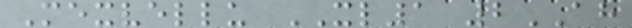Mexvellu XL1 2AH
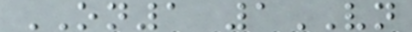ON1 1VN
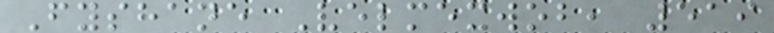Fyshane Velmexwob, 519
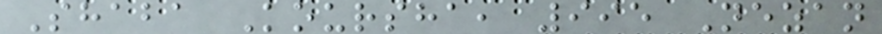Shaba Koursha, 995 Nezan
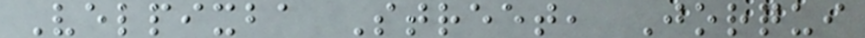Velpixba Street, Jorqui
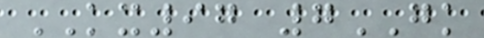KX97 7GK
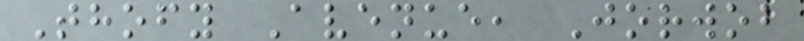Thofy Avenue, Jorwob
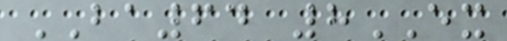BA64 8EX
